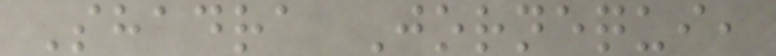Shadra Jornequi,
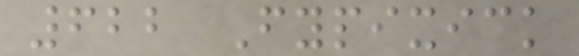622 Fypixick
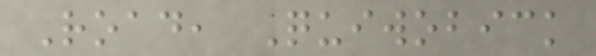Road, Quiwobick
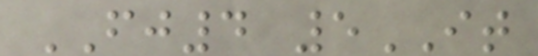FJ4 5IT
